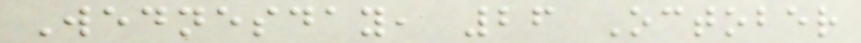Wednesday, 26 October
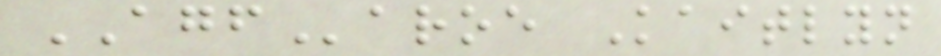AGFaroe Kaitlyn
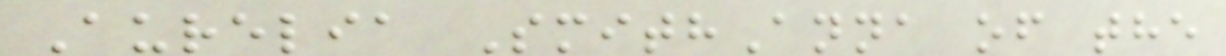Aurelia SmithAnna of the
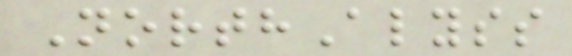NorthAlyss
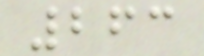263
